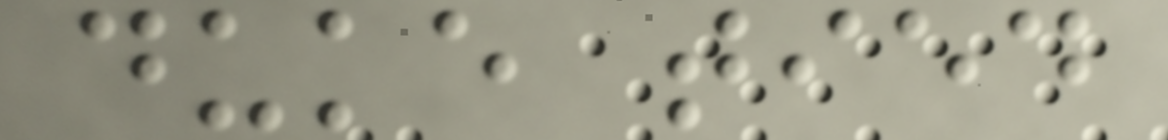duke tied
